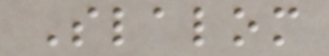Slalom
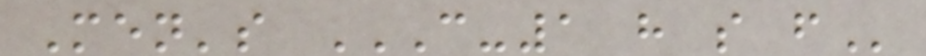Men's C-1 H S F
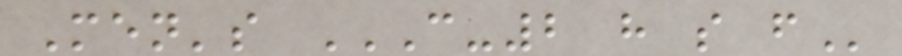Men's C-2 H S F
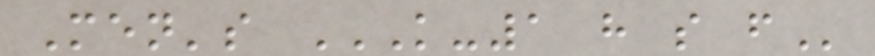Men's K-1 H S F
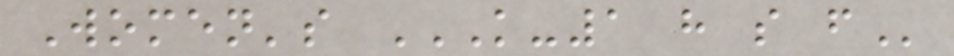Women's K-1 H S F
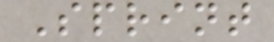Sprint
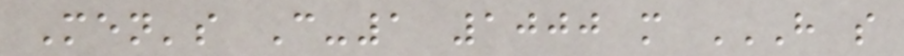Men's C-1 1000 m H S
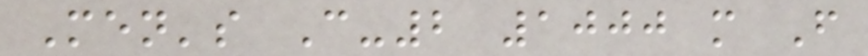Men's C-2 1000 m F
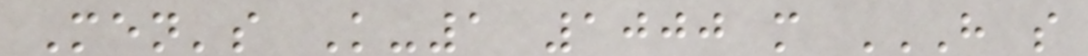Men's K-1 1000 m H S
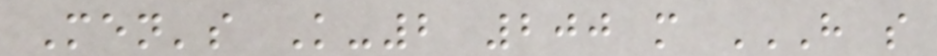Men's K-2 200 m H S
